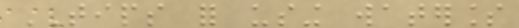TIPS for using waterless
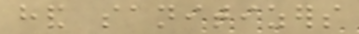hand sanitizers
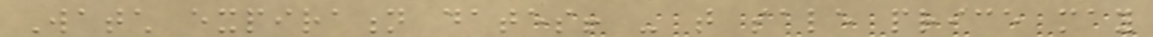Watch expiration dates! - that sale price may
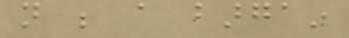not be a bargain
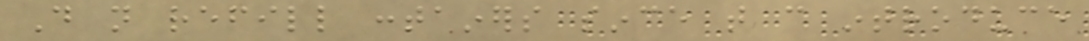Do not refill containers since that can introduce
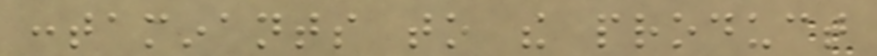contaminants to the product
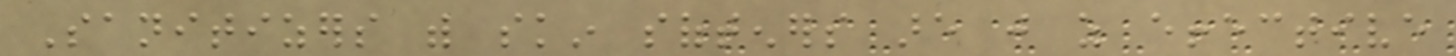Sanitizers with skin softeners are just as effective
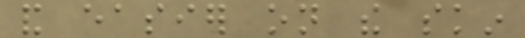and easier on the skin
